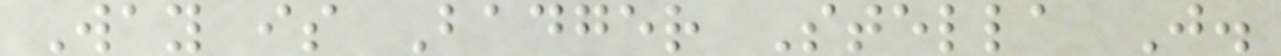Way is Badger Stella J.
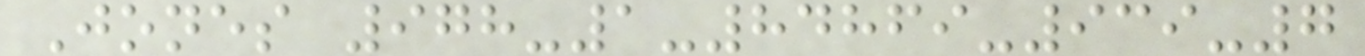Jones 978-1-84869-939-7
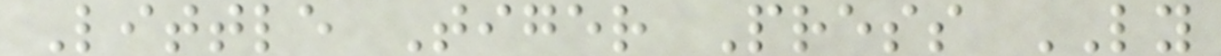Little Tiger Press LY
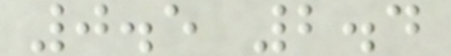0.5 2.4
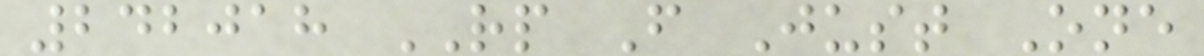242018 RP F Just One
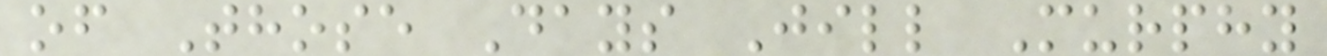of Those Days Jill Murphy
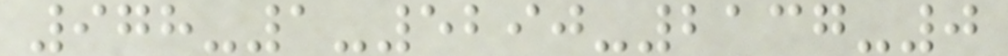978-1-5290-2137-0
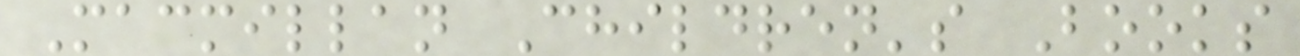Macmillan Children's Books
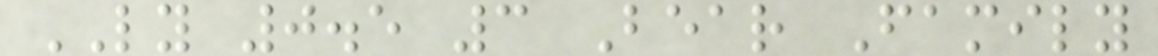LY 0.5 3 Bear Family
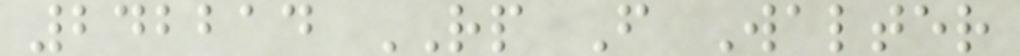242214 RP F Walter
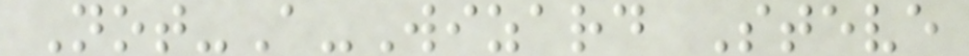Not-A-Wizard Steve
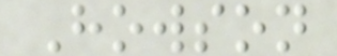Howson
